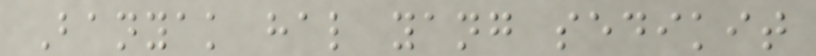Banyak hal yang sedikit
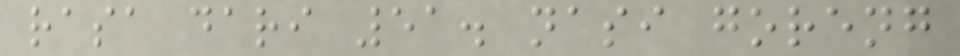rasa dari 51. nasi goreng
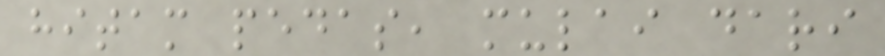hitam pedas, mulai dari
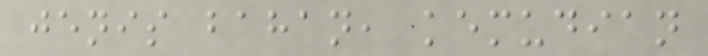jenis bahan, kemudian
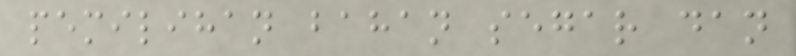pemilihan bahan segar dan
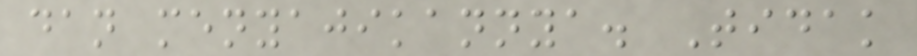dan menyajikannya. Tidak
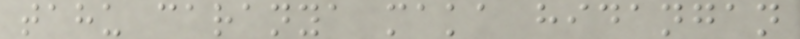tahu caranya maka hidangan
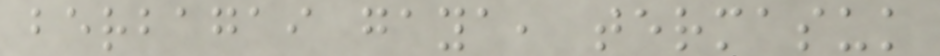berbagai gaya, termasuk
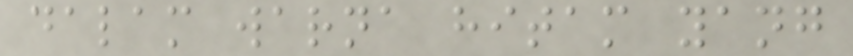dalam warna hitam yang
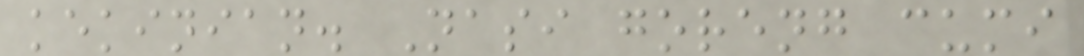kekinian. Nasi goreng cumi
